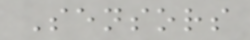Sensors
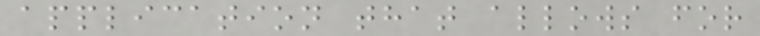application that allows for
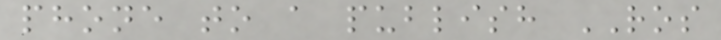phone to a publish ROS
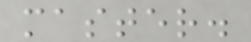master.
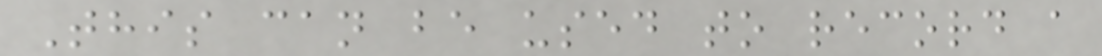This can be used to record a
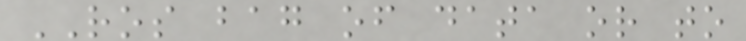ROS bag of data or to
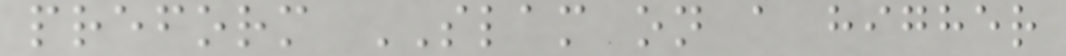preform SLAM on a higher
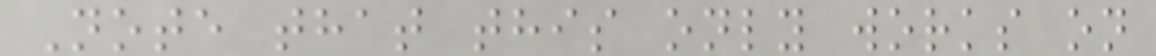Note that this only works on
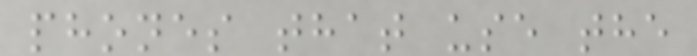phones that use the
